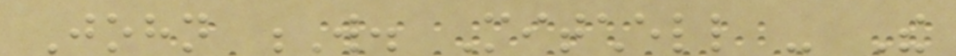John W. Mitchell - The
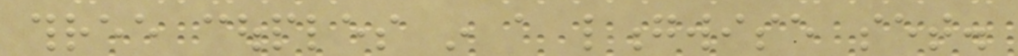three couples in a longwise set.
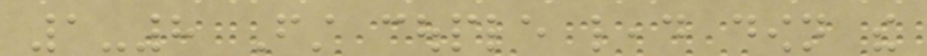1-8 First couple lead down the
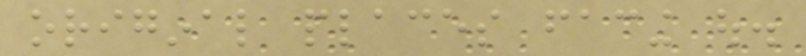original places facing out.
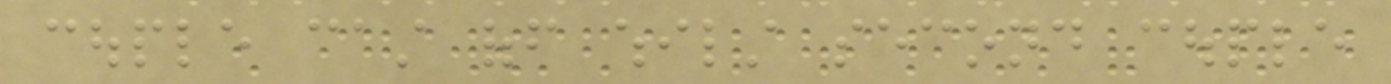couple cast off whilst second couple
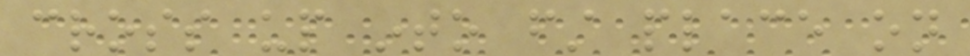cross up into first place on
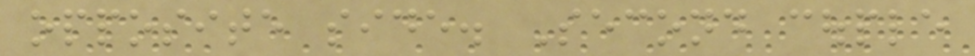opposite side. Second couple
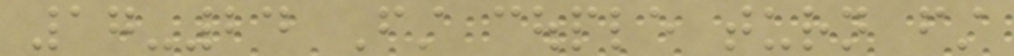17-24 First couple turn first
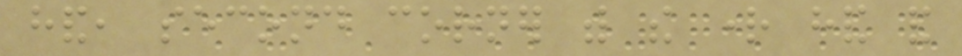hand, second corner with the right hand and
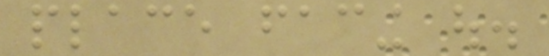place facing out.
